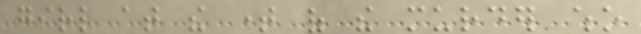girl at the time of the murder who
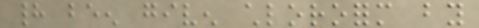had been given chloroform by
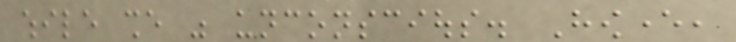while she was unconscious. However,
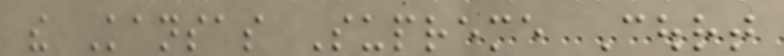the Kansas Supreme Court
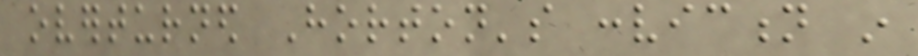overturned Horton's conviction in
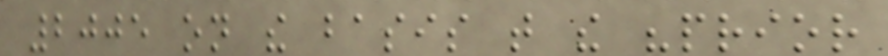2005 on the basis that the "prior
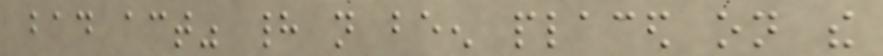bad act" had not been placed on the
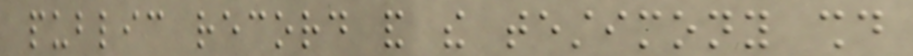public record and the testimony should
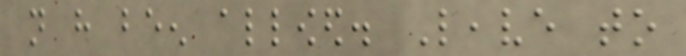not have been allowed. Leave to
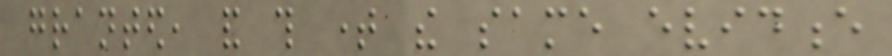granted, and this time the same evidence
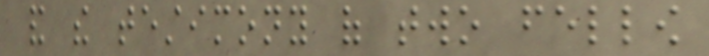and the testimony of two fellow
